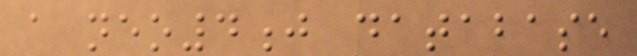a neo4j database
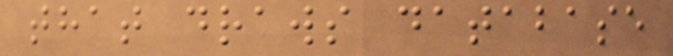that draws database
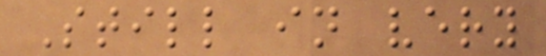Still in very
